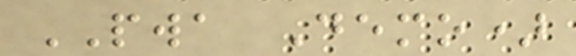PWA Demo)
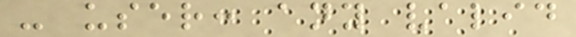- user: any valid
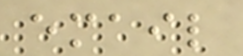email
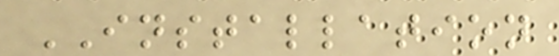INSTALLATION
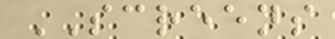SCREENS
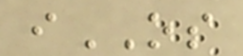iOS
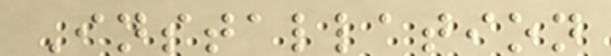Installation
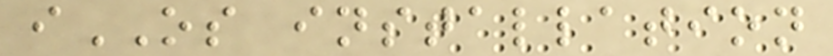iOS installation
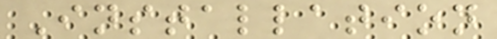Installation
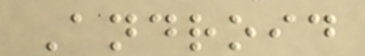Android
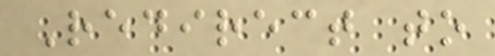Redirect to
